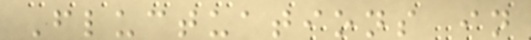Fluctuations in
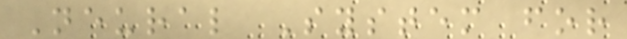Neural System for
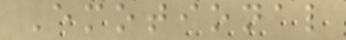Emotional
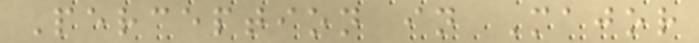Perception in Major
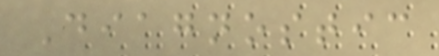Diagnostic
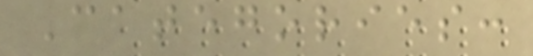Categories:
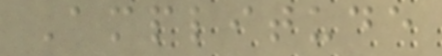Amplitude
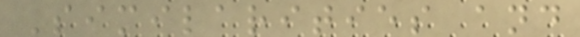Similarities and
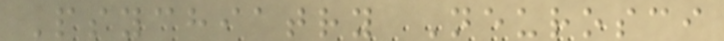Psychiatry Neurosci
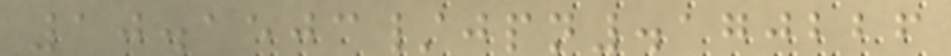10.1503/jpn.170226
